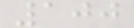100
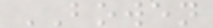BOWEN
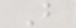B
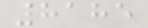8185
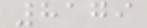8179
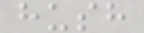hush
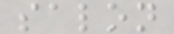salon
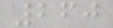260
